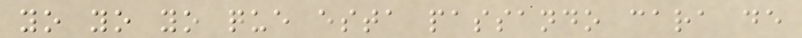yo yo yo que esta passando cara de
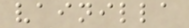vainilla
